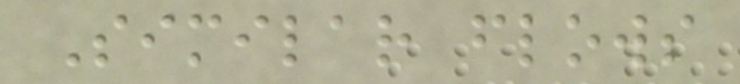Similar flows
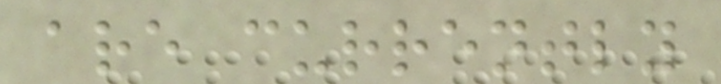are currently
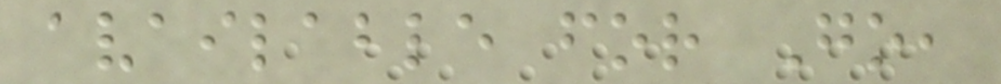available for Go,
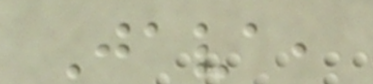Java,
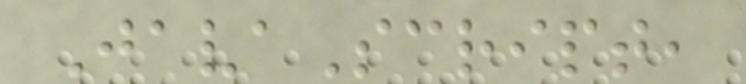JavaScript,
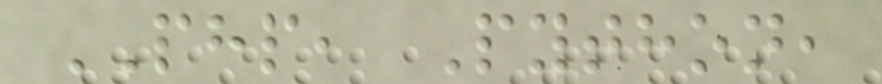PHP, Python,
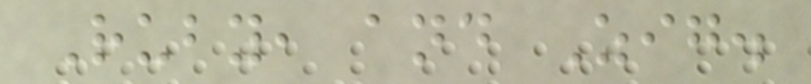Ruby, and Zig.
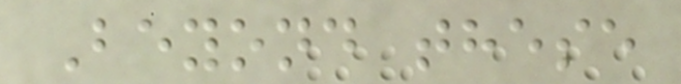Beyond these
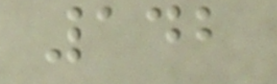142
